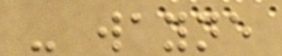- wayne
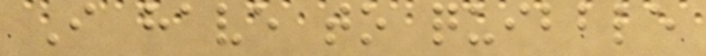I have to quibble
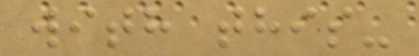with this-
